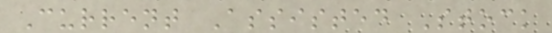Current Assisted Stock
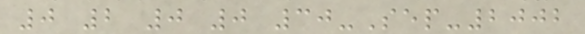0 2 0 0 30-Sep-2002
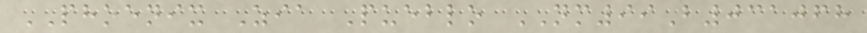PHOENIX Zia Pueblo NM99B031068
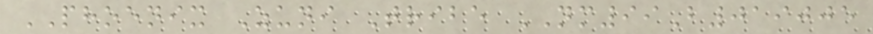PHOENIX Zuni Tribe NM99B019005
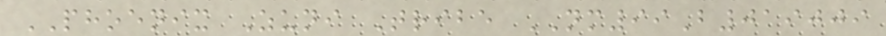PHOENIX Zuni Tribe NM99B019009
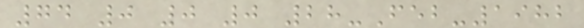74 0 0 0 28-Feb-1982
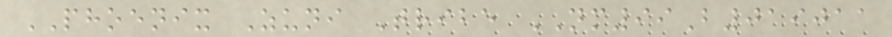PHOENIX Zuni Tribe NM99B019011
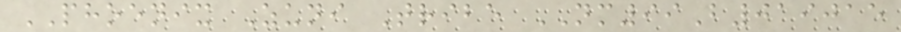PHOENIX Zuni Tribe NM99B019015
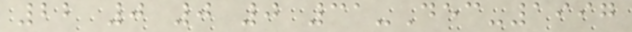22 0 0 0 31-Dec-1997
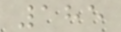185
